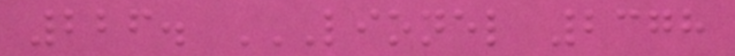226. LIONEL 2378
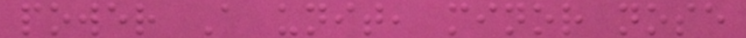power A unit, minor nose
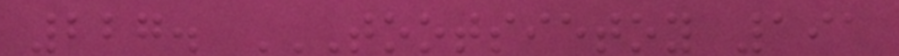227. TOOTSIETOY 191
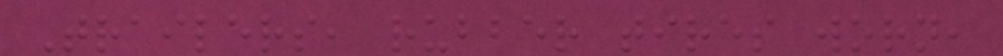Trailers, rubber tires worn,
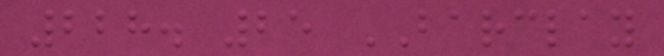228. 25 BARCLAY
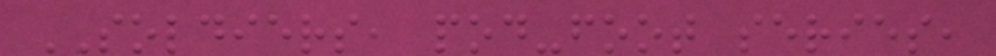SOLDIERS, pod-foot series,
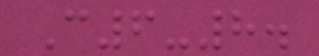C6-8.
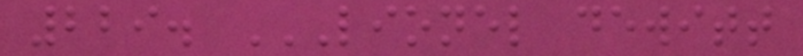229. LIONEL DEWITT
